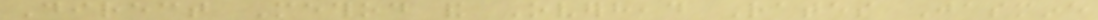Direct Method and Overhead Rates Jasmine
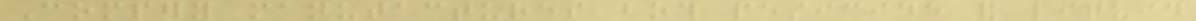Compery manutactures both pesticide and liquid
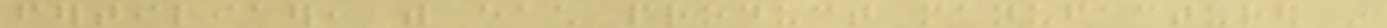fertiliaer, with each product manufactured in
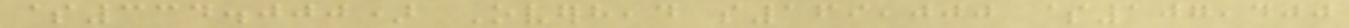$334.000) Overhead s169,000 $107,400
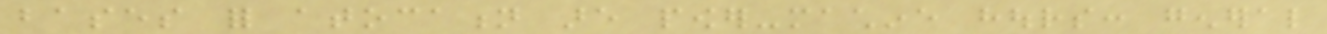bases for atocation are power-machine hours: general
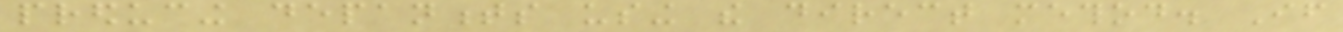preducing depanments using the direct method. If
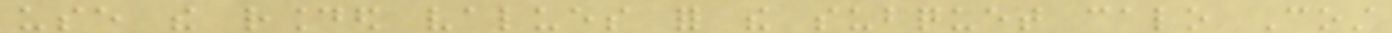use the rounded values for the subquet calo Cost
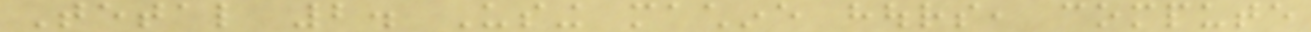Tetal 2. Using machine hours, compute
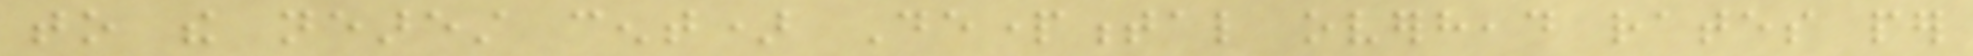to the nearest cent) Departmental overhead rates per
